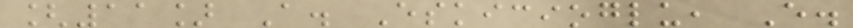[11] A. Eskicioglu, E.
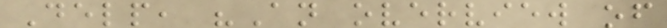Delp, "An overview of
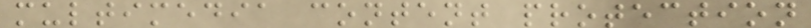multimedia content protection
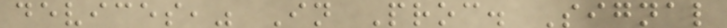devices," In Proc. Signal
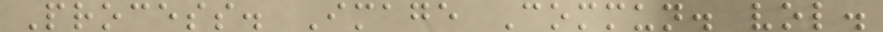Process. Image Commun. vol.
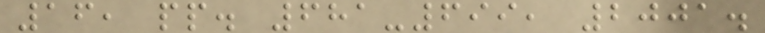16, pp. 681-699, 2001.
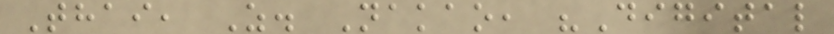Thai, Z. Nakao, "Digital
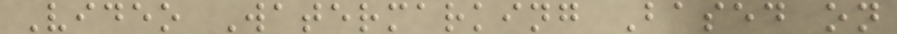Video Watermarking Based on
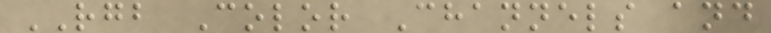RGB Color Channels and
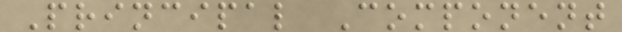Principal Component
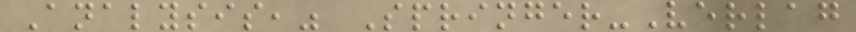Analysis," Springer-Verlag
